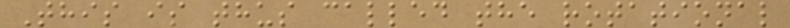This is thus called the rotational
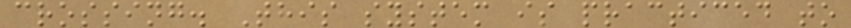crossing. This system is practiced to
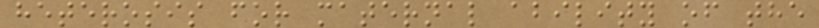heterosis for maternal ability of the
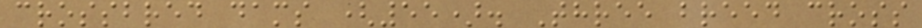crossbred dams (55). Three breed cross
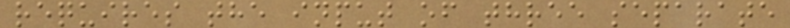requires the input of three separate
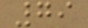79
